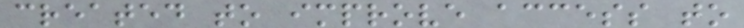created to improve access to
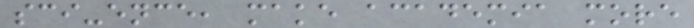sci-ence, make academia more
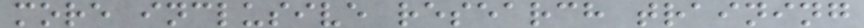more inclusive research training
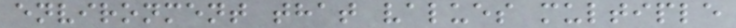environment that values multiple
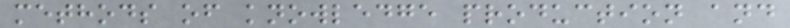methods of knowledge production and
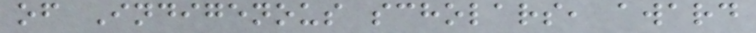of Indigenous scholars, award
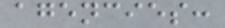agencies:
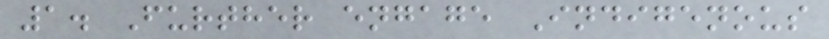1. Further engage Indigenous
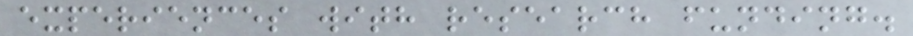experiences with research funding.
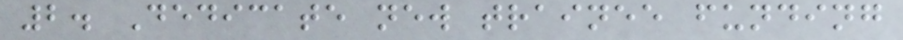2. Dedicate new trainee funding
